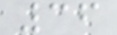36
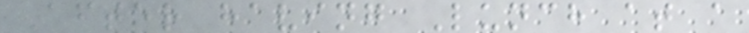After having Lunch at a
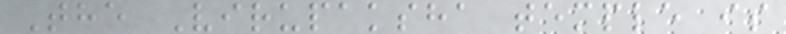The Virupaksha temple is
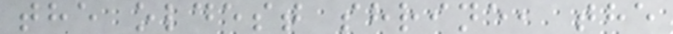the oldest shrine, the
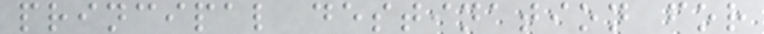principal destination for
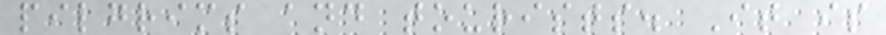pilgrims and tourists. It is
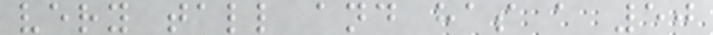very tall and has a 50
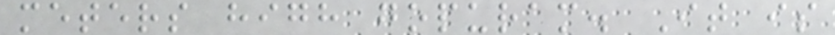meters high gopuram. It is
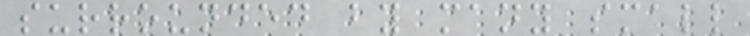surrounded by many small
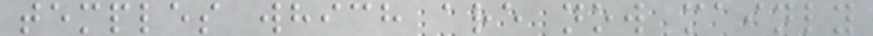temples which are now mainly
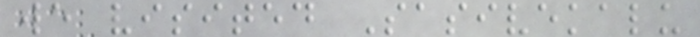we visited Sasivekalu
